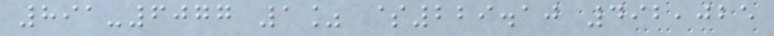891-6077 1% $229.10 492,025
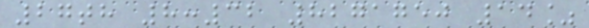27th 8:32 8271750 14%
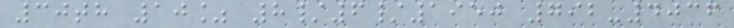30th 10% 8/6/1950 792-4036
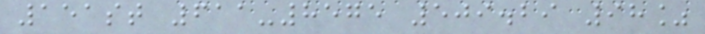151st 611-8575 509.29 98%
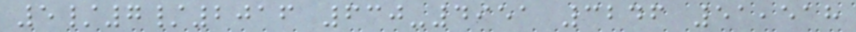5/7/2016 630-4951 3246 51,518
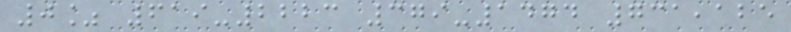0% 619-2223 379-1474 731,125
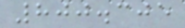800.305
